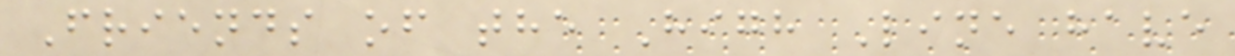Friends of the High Line have
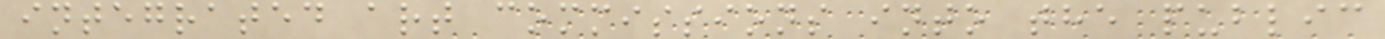integrated art commissions into the public
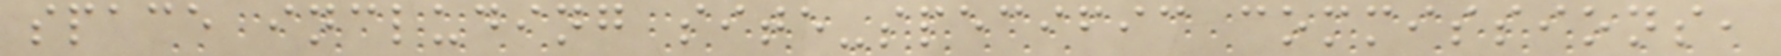space including site-specific commissions,
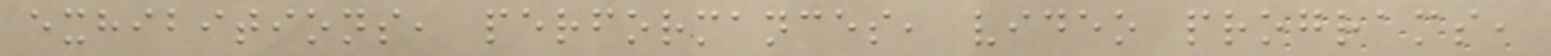exhibitions, performances, video programs,
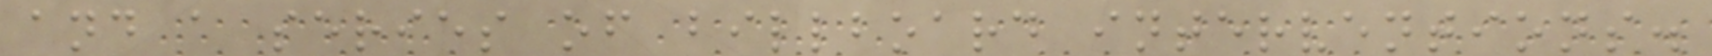and a series of billboard interventions.
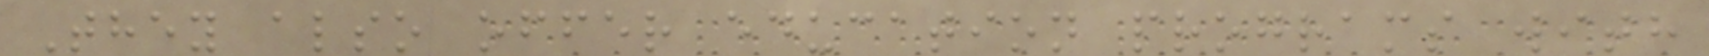They also offer education programs with
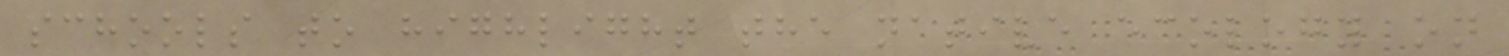schools to highlight the native ecology on
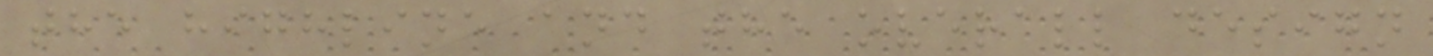the highline and the overall design
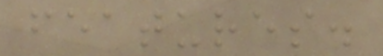features.
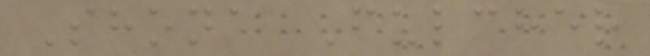Shona Fulcher
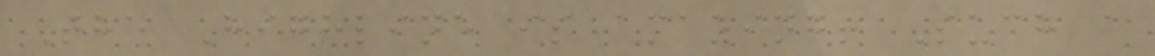The Highline is amazing! Such a
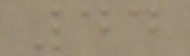44
